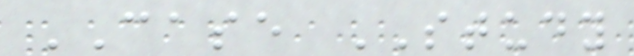CASE STUDY
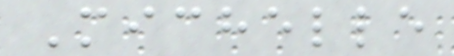Michelle
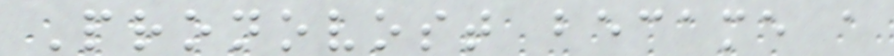Pronovost became a
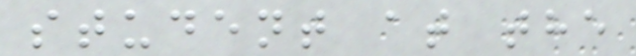student at the
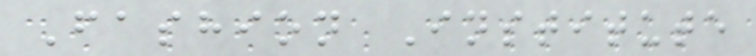Fashion Institute
